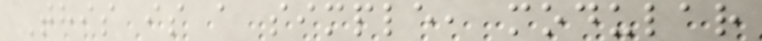This is a simple, modular
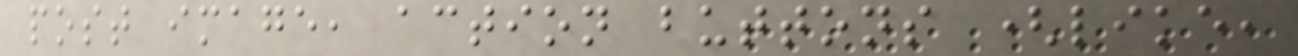post image, action buttons (like,
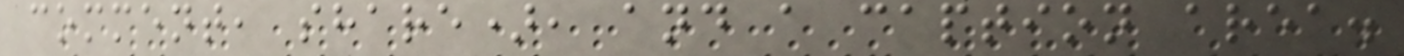comment, share), and a caption area.
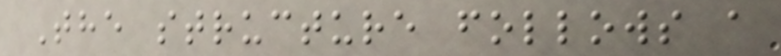The structure follows a
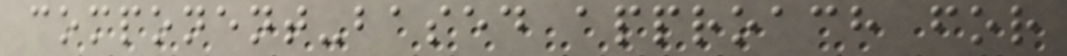component-based approach for
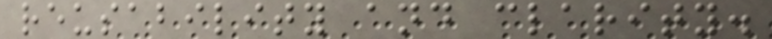reusability and clarity.
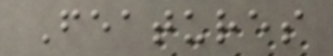Features
